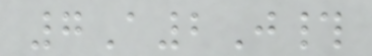7A2J#
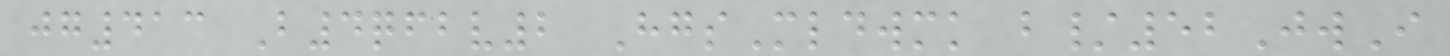jg413 B4qfbv2 HgsMldwmk b/52JwI
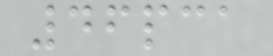46pca
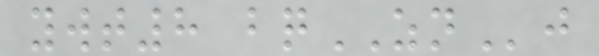ywt8 bqZNj
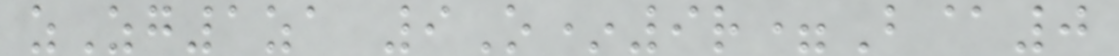zZg1za 9O*9r=B@0
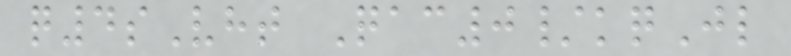q4sVht Qac0/kqJl
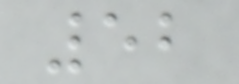52
